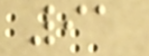91
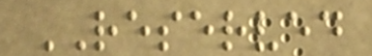RESERVED
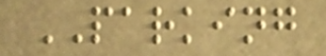PARKING
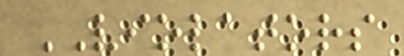VIOLATORS
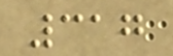317
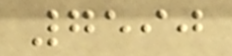7590
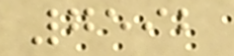7592
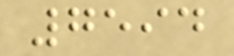7594
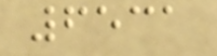6531
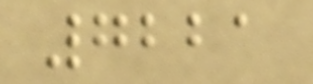7221
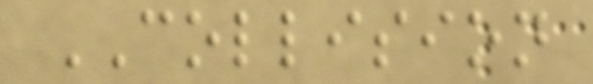COLLISION
